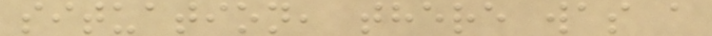situation, there was a
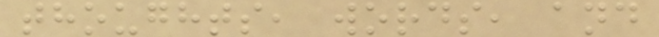thoughts, words, and
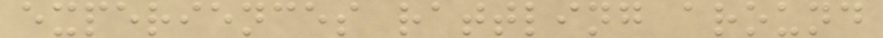experiences rattling around
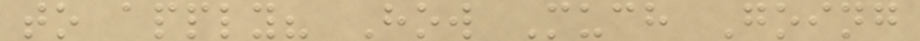to apply? How Much Going
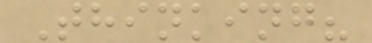Thinking?
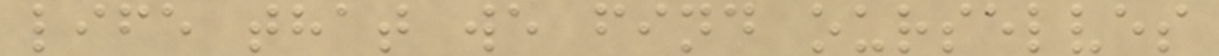life that we find ourselves
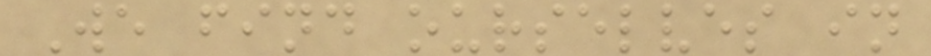We find ourselves in
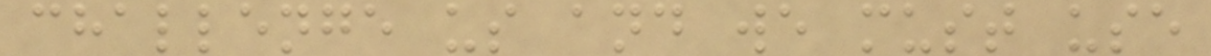challenge us and we must use
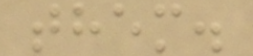them.
